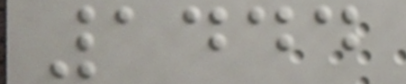1444
